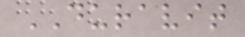DURAVIT
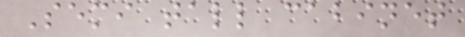Semi tall cabinet
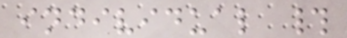individual #
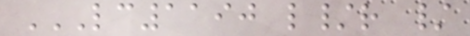LC1190 L/R /
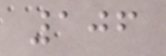106
